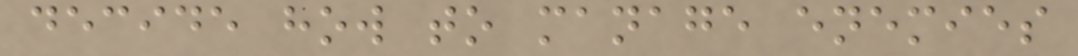decide how to manage enemies
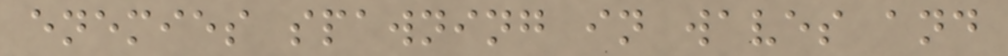enemies spawning in waves and
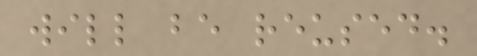will be reused.
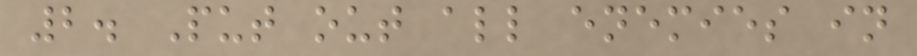2. Put out all enemies in
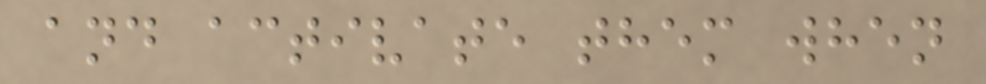and activate them when
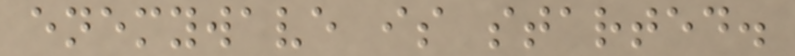enemywave is started.
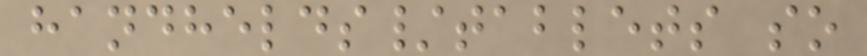handhelds/tablets so
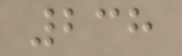238
